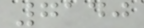7140
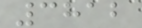3812
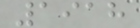1918
